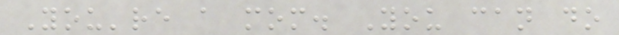You're a mom. You can do
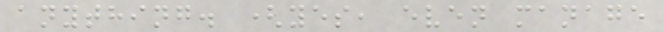anything. (yes, even manage
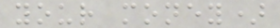your money)
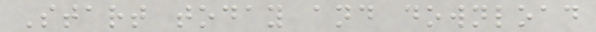Start today and download
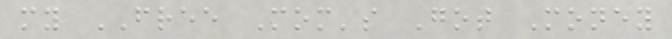my FREE Mom's Got Money
